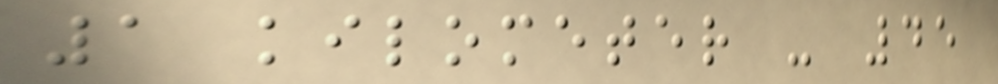1 kilometer - 45
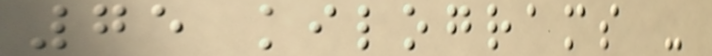75 kilograms -
